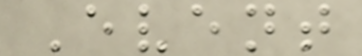Event
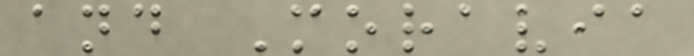and Moravia
